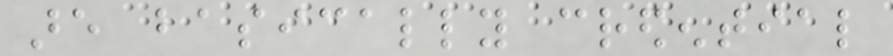are basically credential
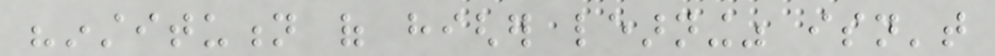"institution of higher learning" isn't
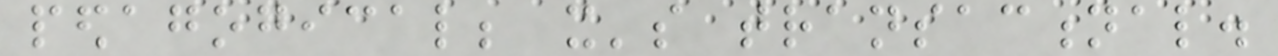pedagogical; it's transactional.
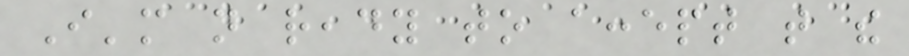I'm not ready to accept that the
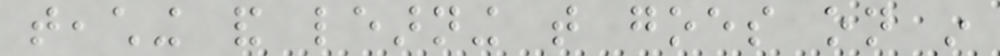teaching and learning that goes on in
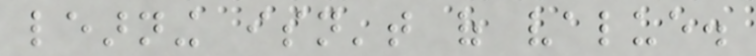learning isn't of value.
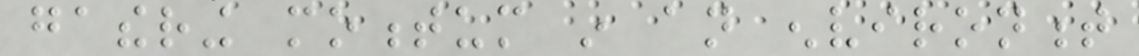gathering momentum in an environment
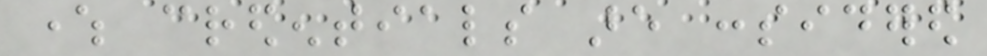where credentials are considered
